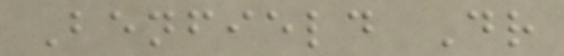Benfield Dr
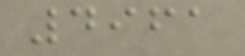4961
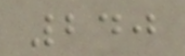240
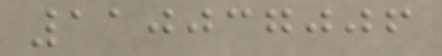110037006
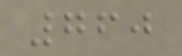760
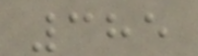385
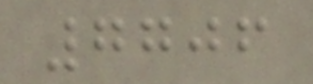7706
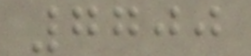7700
